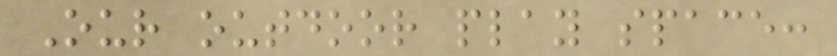Our outdoor play space:
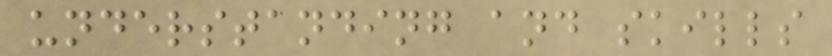understanding and skills
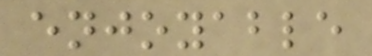enjoyable
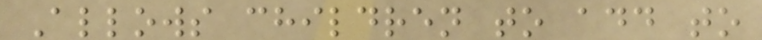Allows children to add to
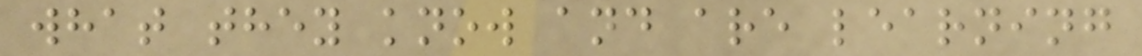what they know and are learning
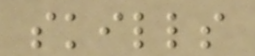skills
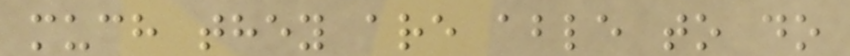much they are able to do
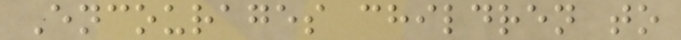Encourages children to
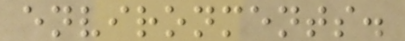environments.
